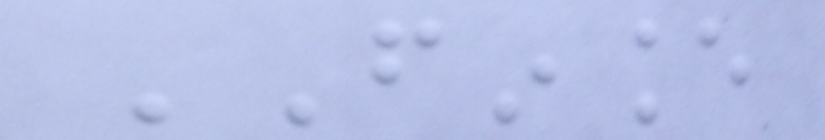FINANCE
